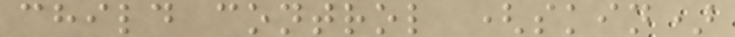child control (skin)
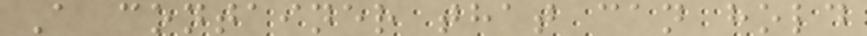A container that can hold
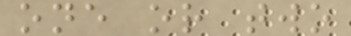one or two
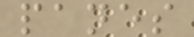panes
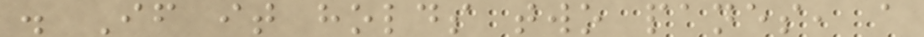. If it holds two panes, a
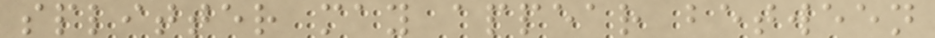splitter may appear between
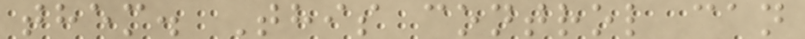them. This control can
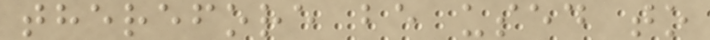therefore be used to
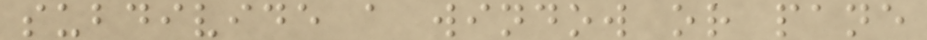subdivide a window or pane
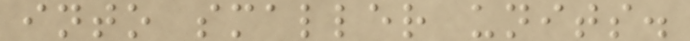into smaller units.
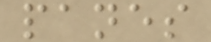panes
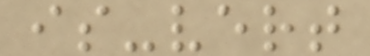is-vert
